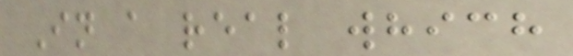In a real which
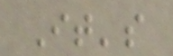It's
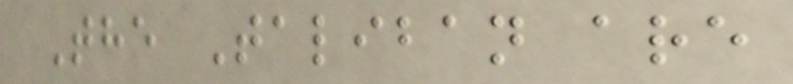The Taliban are
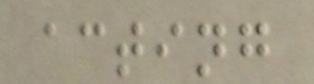acting
